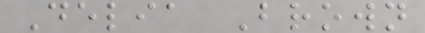Delia Brown
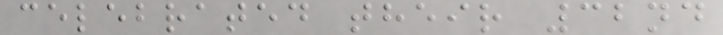celebrated their 32nd
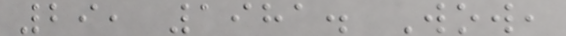29, 1981. Wow,
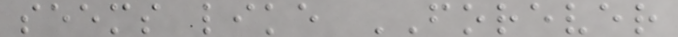seems like FOREVER
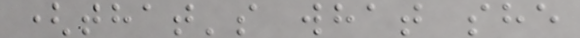(that's what she
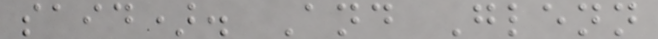said). And Glenn
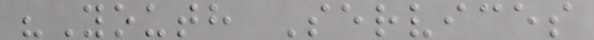"Youth Services
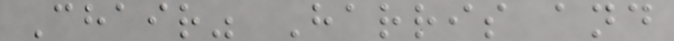Chair" Harris and
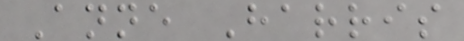Anne Harris
